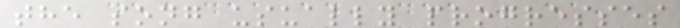the song usually progresses
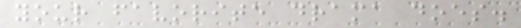your favorite drama does.
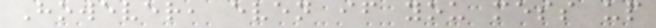However, even if you mess up
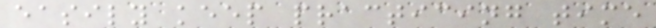easily keep practicing time
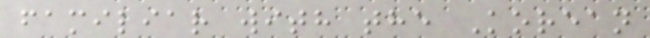familiar with the Korean
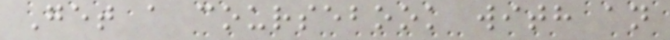Get a coursebook with an
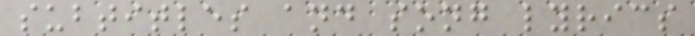subtitles and song lyrics
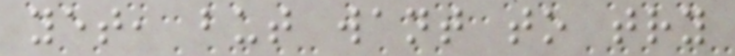yet, but want to try
